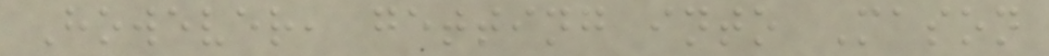However, getting into Mason
